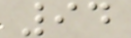94
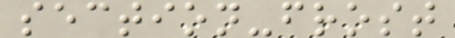section-frost
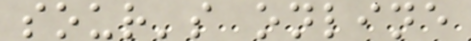sour's online
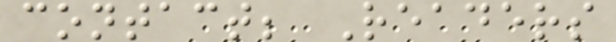contact; Readers
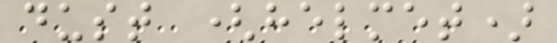dust (helmet)
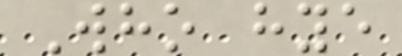Who hye
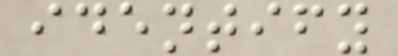identify
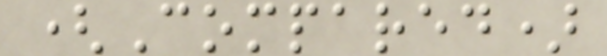(Compared)
